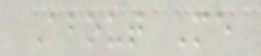About Me
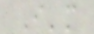I'm
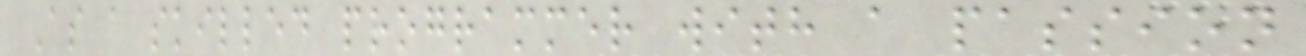As a skilled programmer with a passion
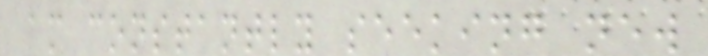am constantly seeking new
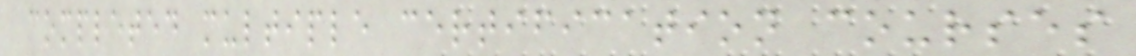completed multiple certification courses
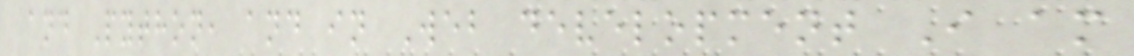and Python, and in Web development I am
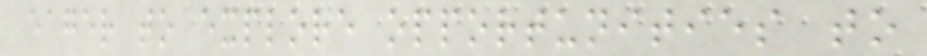eager to explore opportunities to
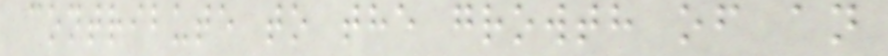contribute to the growth of an
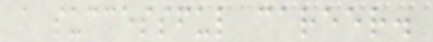a successful career.
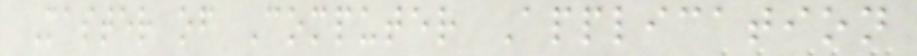Master of Computer Application
